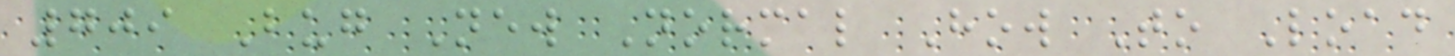709 Bug New Normal How To Load
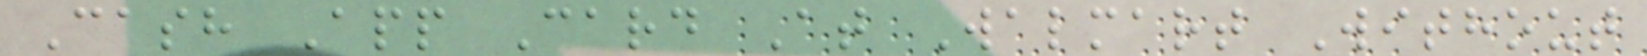Cash App Card At Walmart Without
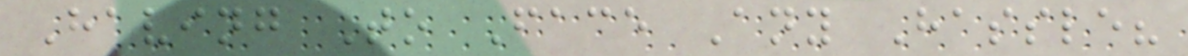Having To Face Any Hassle?
